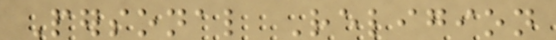Personal Religion
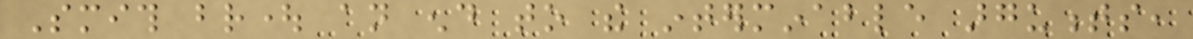Smith brought an end to the interminable arguments,
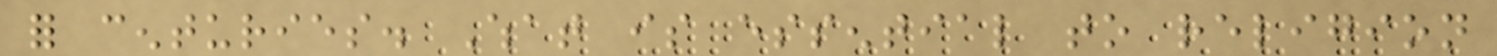for centuries. What is essential to religion
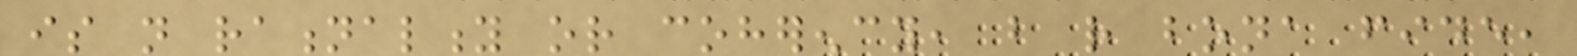is not rationality or coherency, but rather bona fide,
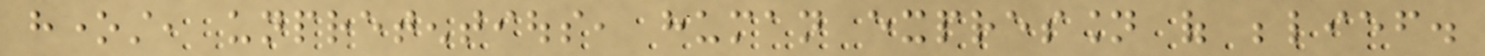honest, unpretentious, human expression of belief.
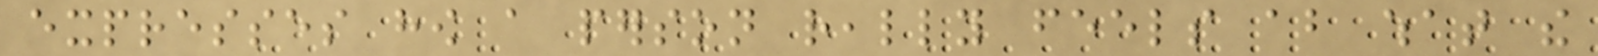expresses how a person really feels about what the
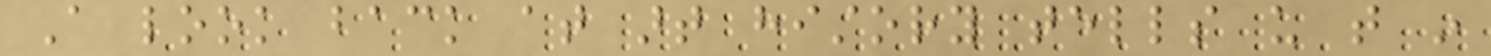A look back at art history tells us that in
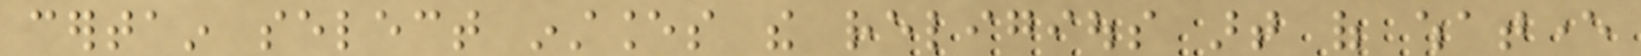certain select instances the religious art of whatever
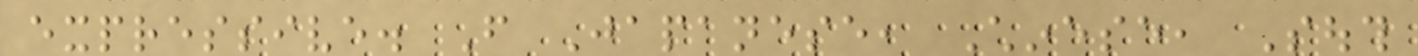expressive. From Japanese, Chinese, South
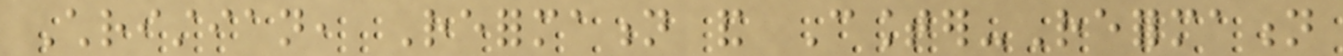Christian, Reformation and Counter-Reformation
